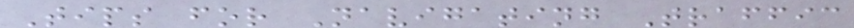Tips for Navigating Traffic
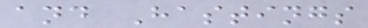and Hastings
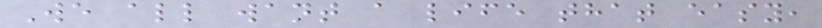We all want a life that easy,
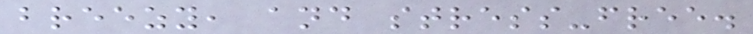breezy, and stress-free.
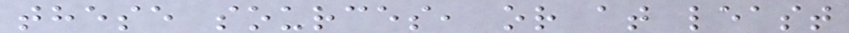these sources, or at least
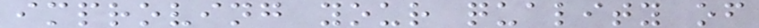improving your quality of
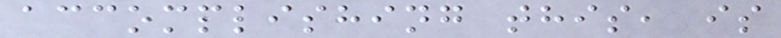accomplishing this, is
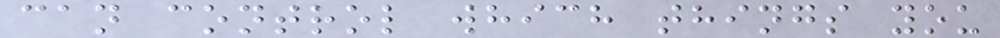can control which things you
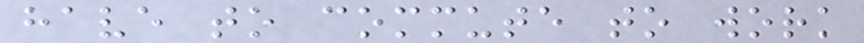have to commute to work
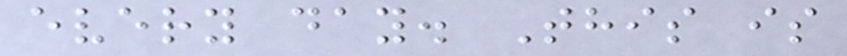every day. This is
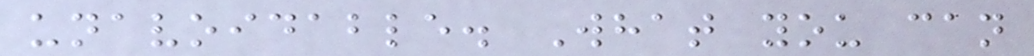unavoidable. What you can
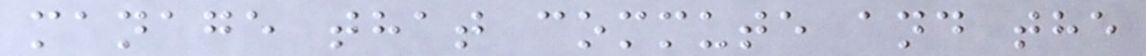manage that commute and the
